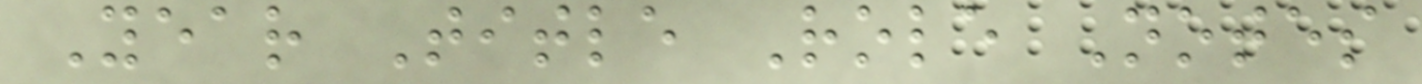Year Title Role Notes
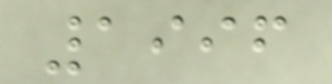1996
